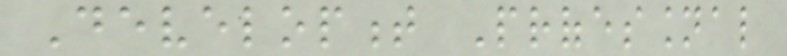Development Professional
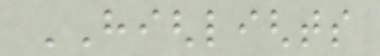HIGHLIGHTS
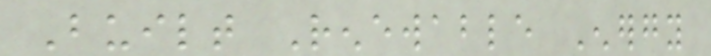Built Renewable Energy
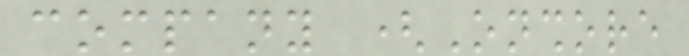company (Onshore
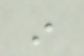in
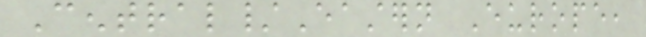Central/Eastern Europe,
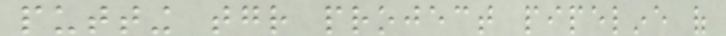putting together project pipeline of
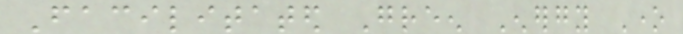Facilitated Green Energy One
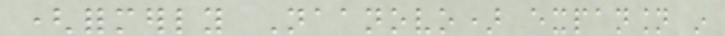(formerly Naanovo) expansion in
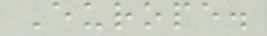Europe.
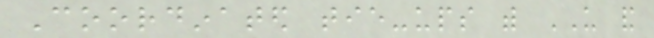Coordinated tie-ups with US and
